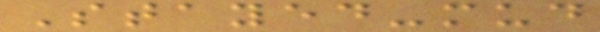Stayed-mud
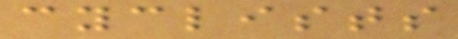cyclists
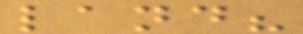land?
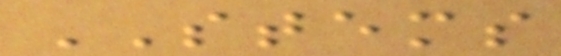STEMS
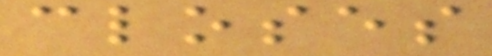closes
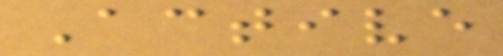Active
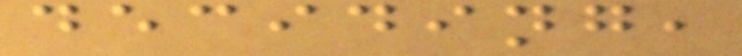deciding,
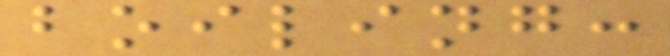boiling:
